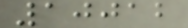10012
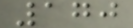170
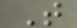T
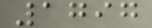1797
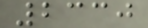2330
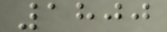1800
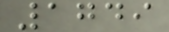1749
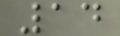14
